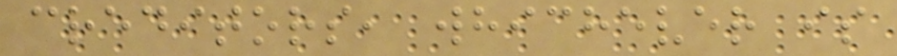creditors, whichever is
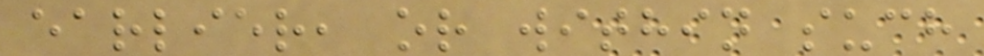earlier, or within such
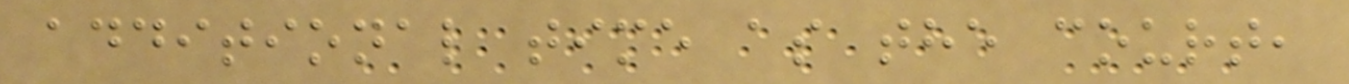additional time as the court,
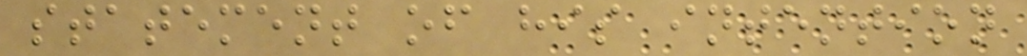statement of his intention
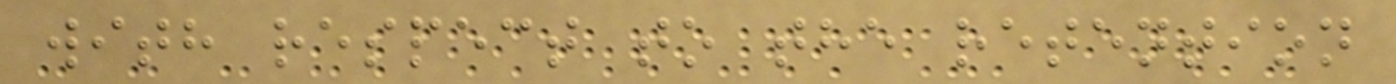with respect to the retention
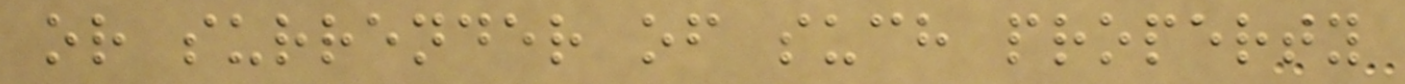or surrender of such property
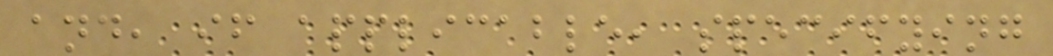and, if applicable, specifying
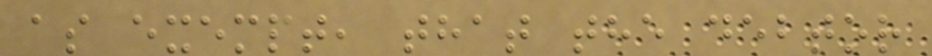as exempt, that the debtor
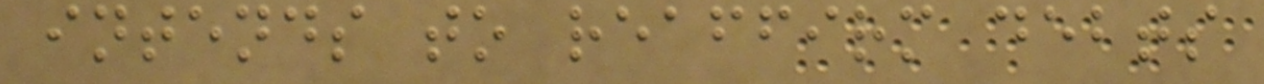intends to reaffirm debts
